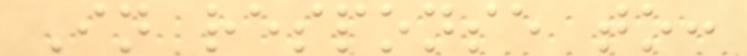In response to:
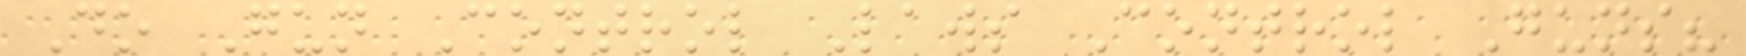Do Gun Control Laws Control Guns?
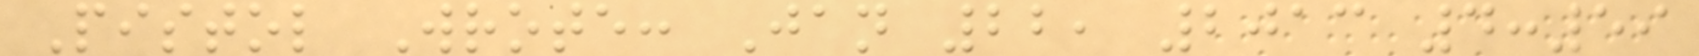Pistol Wrote: Jan 22, 2013 4:59
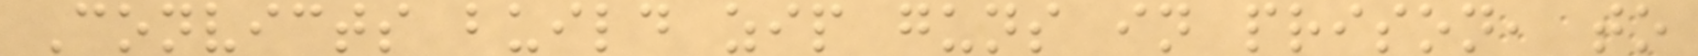Convicts build zip guns in prison, to
